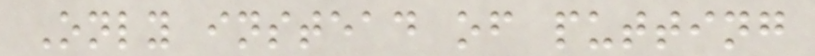Only instead of putting
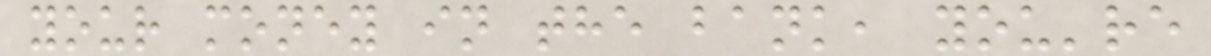your money in the bank, you're
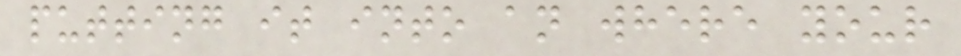putting it into an where your
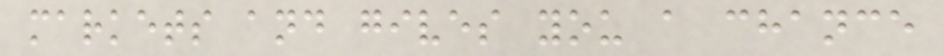markets and gives you a chance
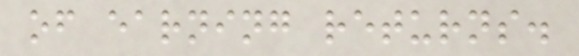of earning returns.
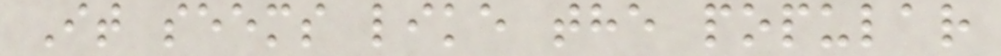It seems like the popular
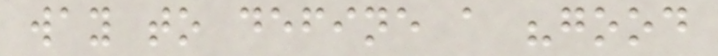way to define a "good
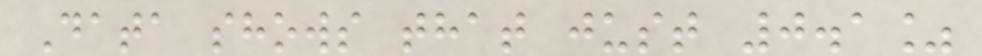Data shows that just 0.1%
